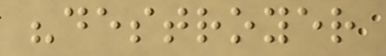"destroyer
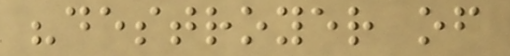"destroyer of
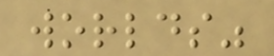worlds"
